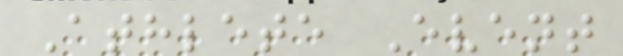Athlete Event
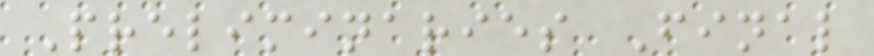Preliminaries Final
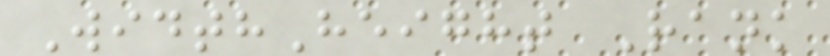WidthHeight Rank
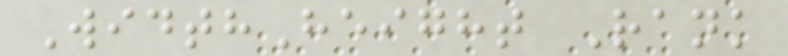WidthHeight Rank
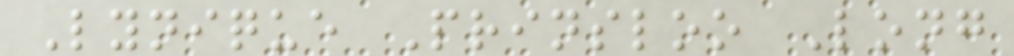Lynique Prinsloo Long
